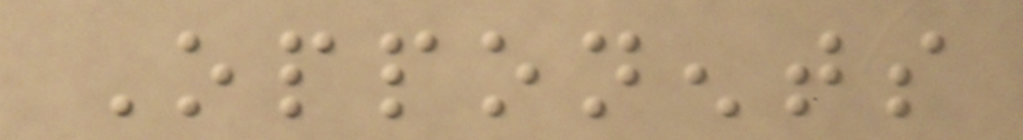Opponents
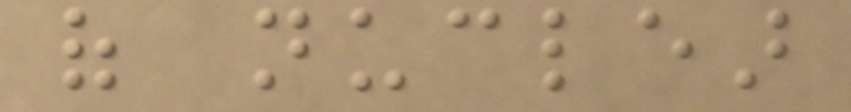of nuclear
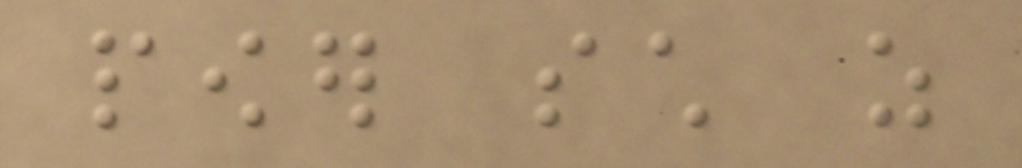power such as
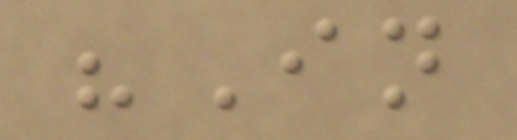"In
